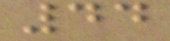44
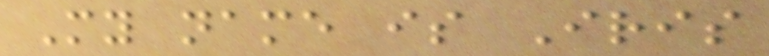My name is Iris
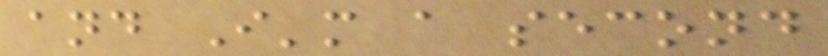and I'm a second
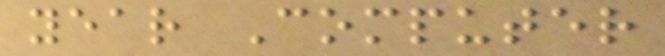year Computer
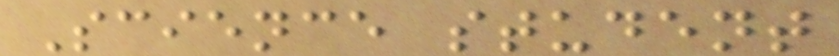Science student
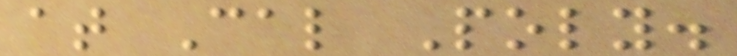at Cal Poly.
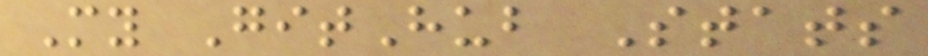My GitHub Stats
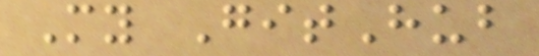My GitHub
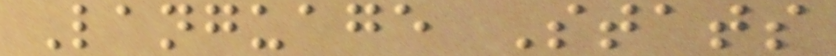Language Stats
